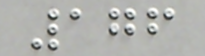176
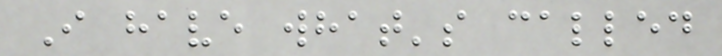I have what's called
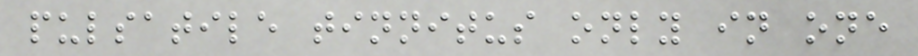pulsatile tinnitus only in one
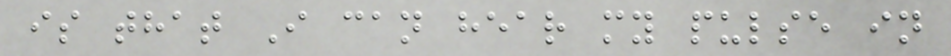is that I can hear my pulse in
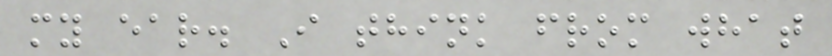my ear. I think from what
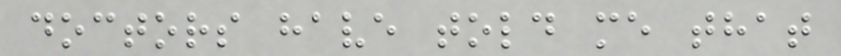doctors have told me that
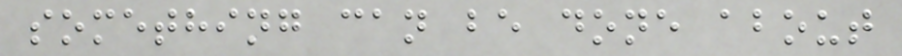something can be done about
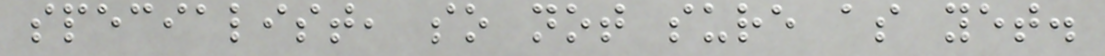specialist, so not sure as yet.
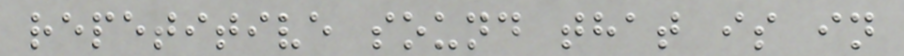repetitive sound that is in
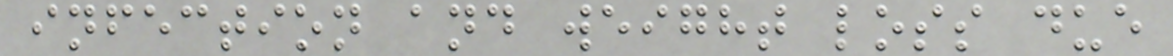infection and weight loss due
